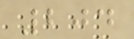204
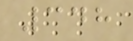348
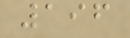196
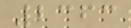2363
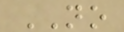NO
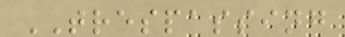TRESPASSING
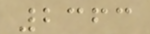2363
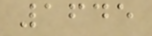1645
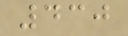430
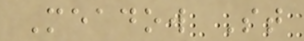Meadow St
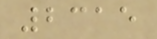2315
